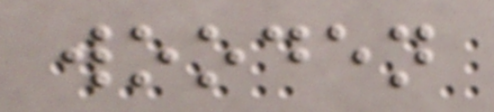wooden
